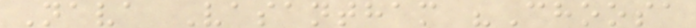Nava Vasantham "Choosa
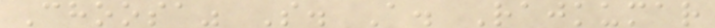Choosa" S. A. Rajkumar
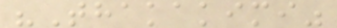"Thakakimi"
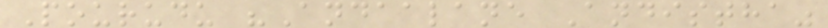Pourudu "Andaalane Andistha"
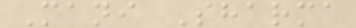Mani Sharma
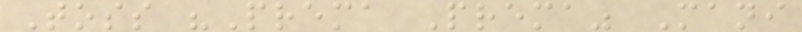Toss "Prema Prema" Mani
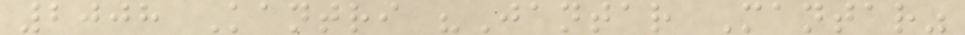2008 Kantri "Jantar Mantar"
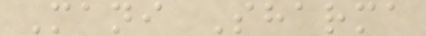Mani Sharma
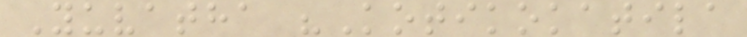Yuvatha "Kotikokatila
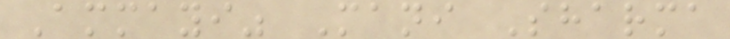Ammayi" Mani Sharma
